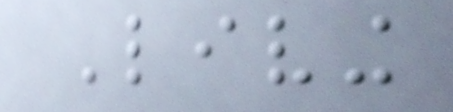Living
